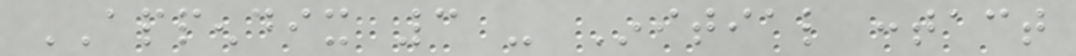APPENDIX 3 - Initial contact
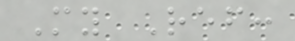My Ref:
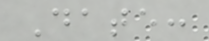Date:
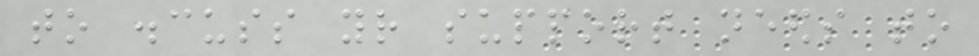to discuss your support needs to
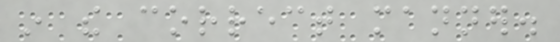in the correct manner.
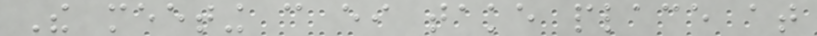The meeting can either take place at
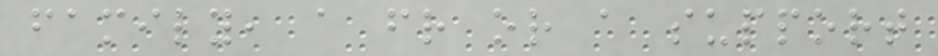family, a friend or a support
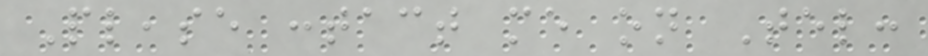Please contact me on Tel:
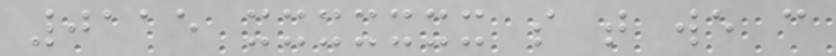0115 xxxxxxx so that we can
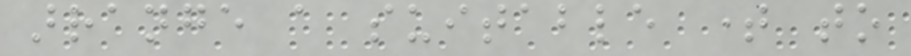arrange a suitable time to
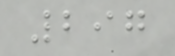297
